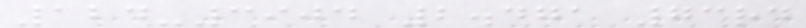124-3904 2.471 73rd
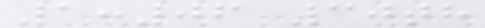1:06 30th
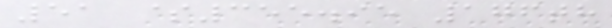51 $355.95 176th
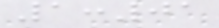1:01
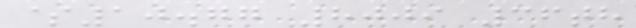$10.77 8009 36th
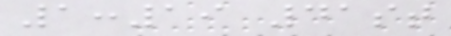1:19 41st
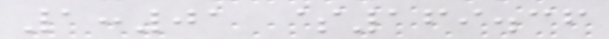1:01 $169.36
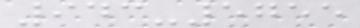943-5755
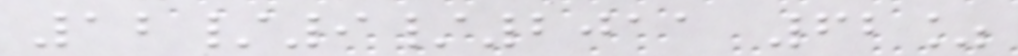12/9/2011 62%
